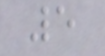5
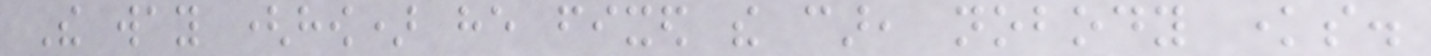The way (how) he fixed the car, nobody knows.
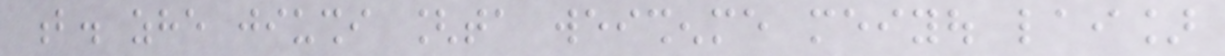b. zhe jiushi [ta weishenme meiyou lai]
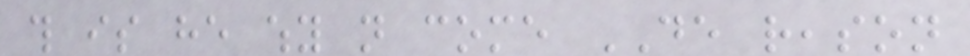this is he why not come DE reason
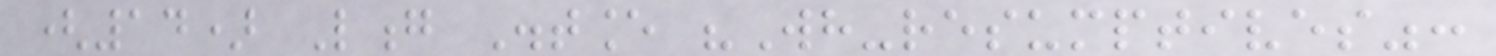(14) Long Distance "Wh-resumptives":
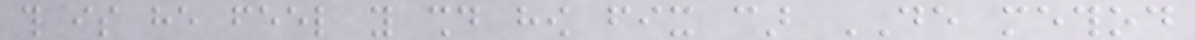this is he feel you should how fix car DE method
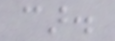car.
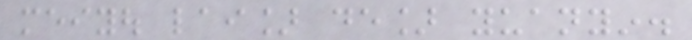meiyou lai] de] yuanyin.
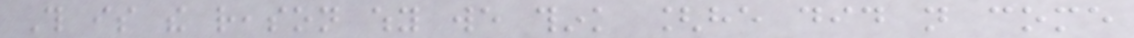This is the reason why we think [he did not come
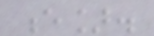e].
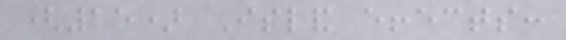(15) Island effects:
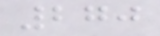270
